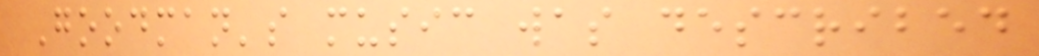Goodman's music was described
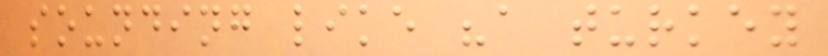sounding like "a turkey
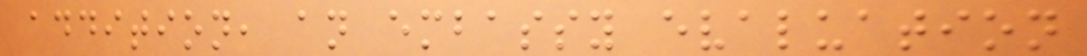addition, an embassy evaluation
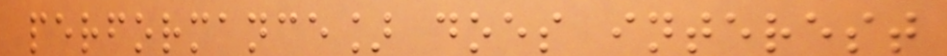performance] does interest
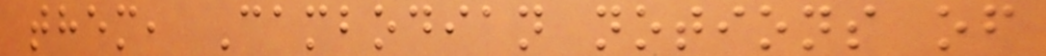them, Cambodian notions of
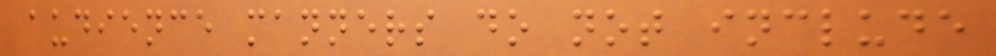audience manners do not include
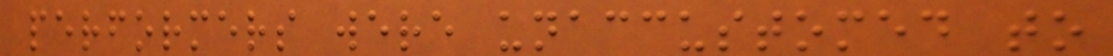performers were unaccustomed to
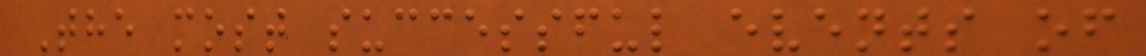The most successful events of
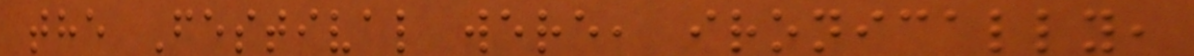the Festival were, ironically,
